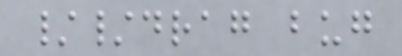//drag bug
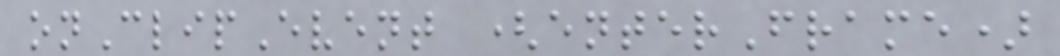onClipEvent (enterFrame)
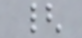{
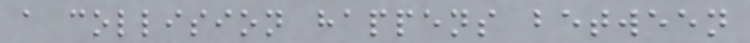a collision happens between
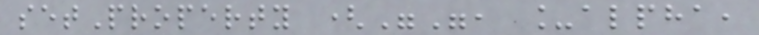setProperty ("", _alpha,
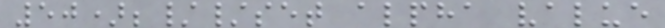50);//set alpha value
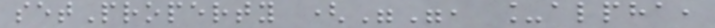setProperty ("", _alpha,
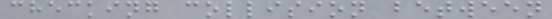checking collision between
